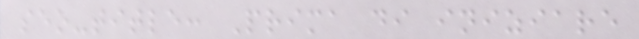seo-title: Prima di iniziare
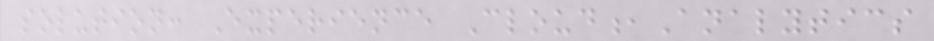solution: Experience Cloud,Analytics
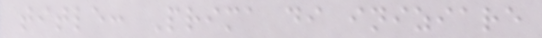title: Prima di iniziare
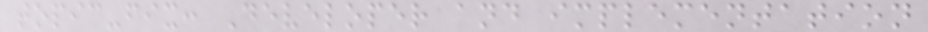topic-fix: Developer and implementation
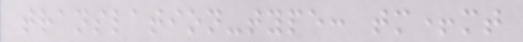translation-type: tm+mt
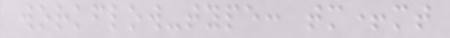workflow-type: tm+mt
